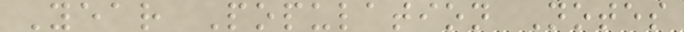Year Population Notes
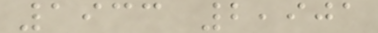1933 2,901
